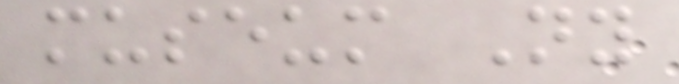museum Ny
